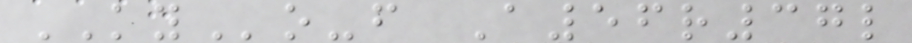KYo-f A56r37l
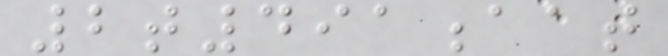2t491aat
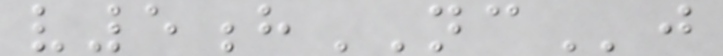v5hNCj
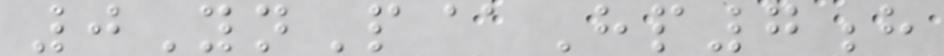0YnP@Hp7h
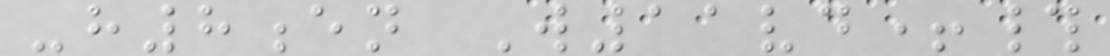-h8en W11vd+#
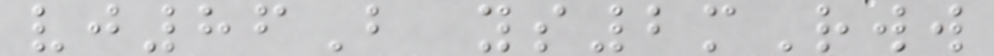vj86B ys2mRww
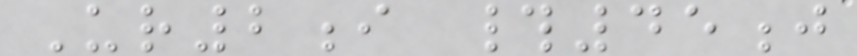Ur2i #45j
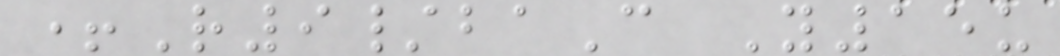+R9/baC Y15u
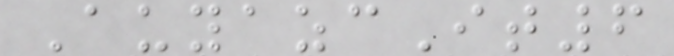AuyazcIt6
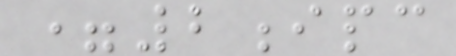=2ipc
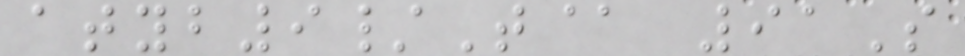atyb9/T@ 91S
